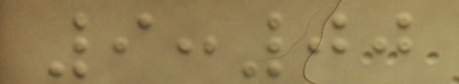9:00
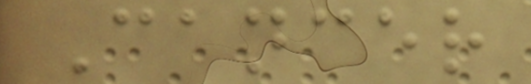Cancer
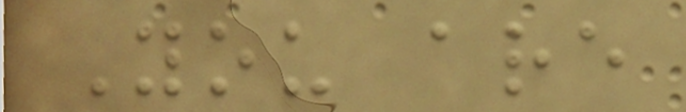You are
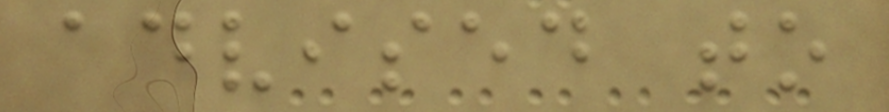advised to
